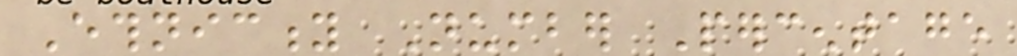Ethnicity Number Percentage
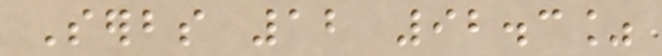Serbs 12 92.3%
